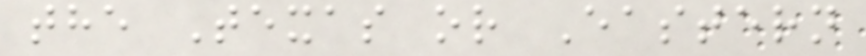the Texas or Eastern
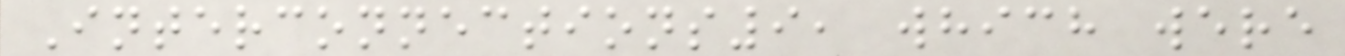Interconnections9, which were
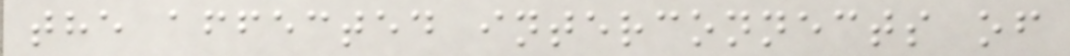the affected interconnects of
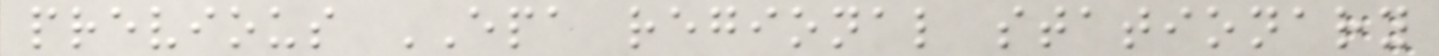previous EPA regional stationary
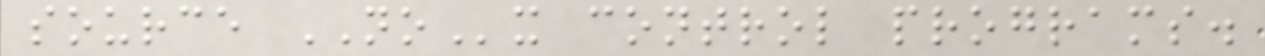source NOx control programs.
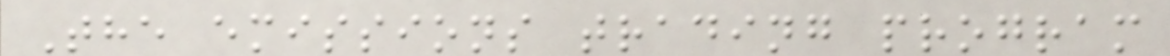The emissions trading program
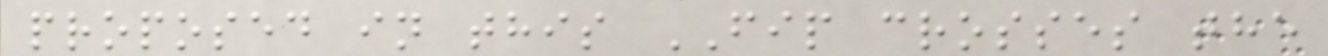proposed in this FIP crosses the
